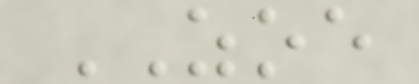ZOE
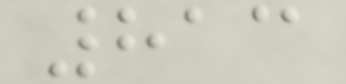813
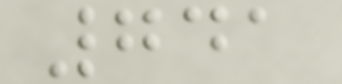741
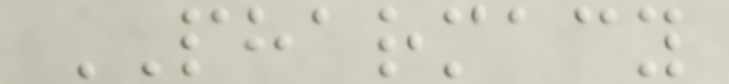PHARMACY
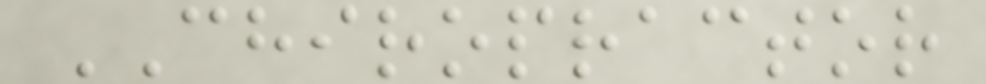CHIROPRACTOR
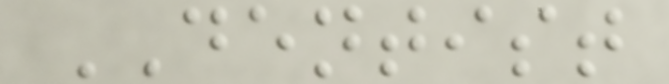DENTIST
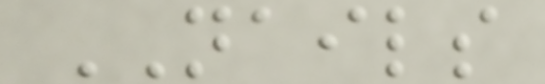NAILS
